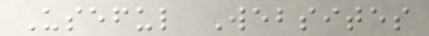Useful Websites
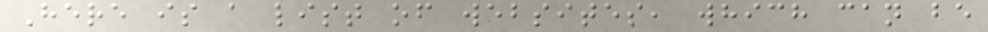Here is a list of websites, which can be
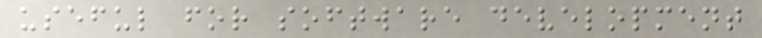useful for software development
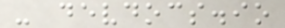- devdocs.io
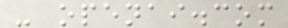- openai.com
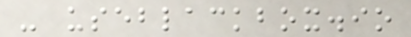- useblackbox.io
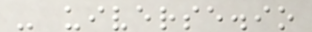- uiverse.io
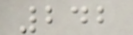242
